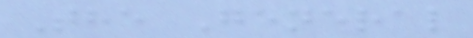The General
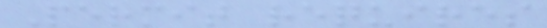Permit requires
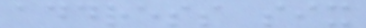address six
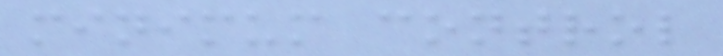minimum control
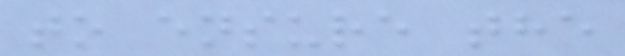to ensure the
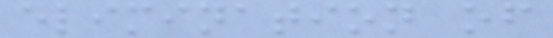elimination of
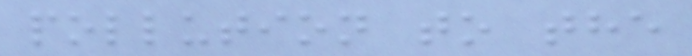pollution to the
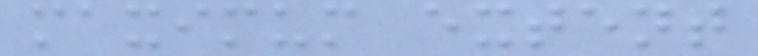maximum extent
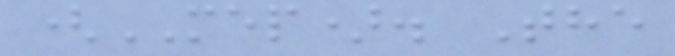(MEP). The
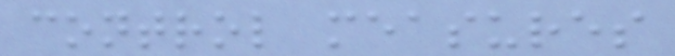control measures
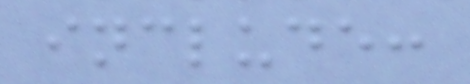include:
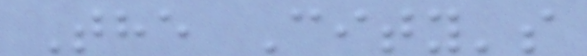The City's
